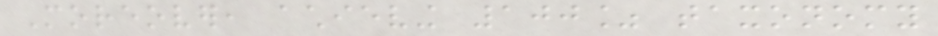Moreover, achieving 100% taxonomy
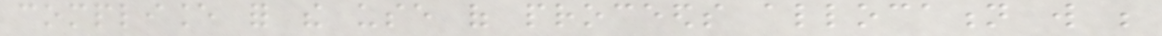compliance for the use of proceeds allocation will be
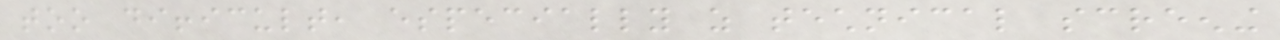too difficult, especially as technical screening
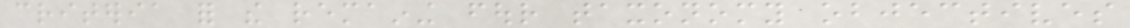criteria for the remaining four taxonomy objectives
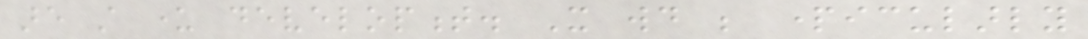are still under development. It would be particularly
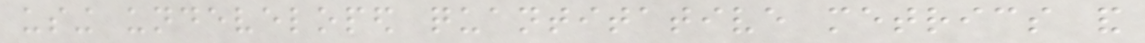using undeveloped quantitative metrics and
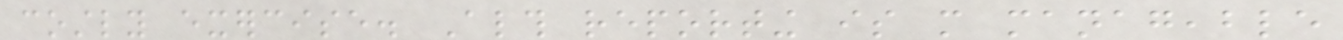costly exercise. Although reporting is more manageable
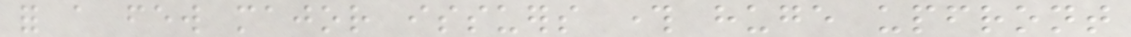for a few major issuers through huge upfront
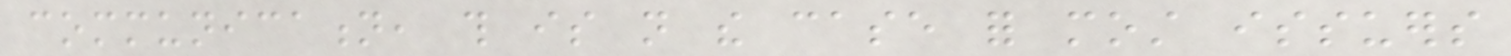communication, this is not the case for most issuers
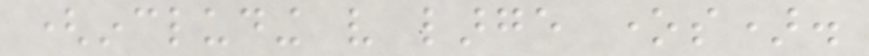(including very large ones).
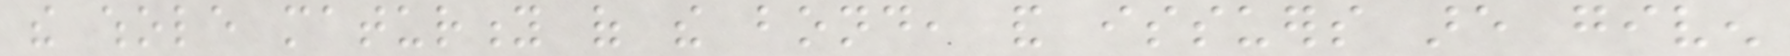the whole maturity of the bond, and issuers are given
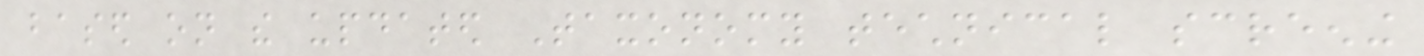based on the updated Taxonomy technical screening
